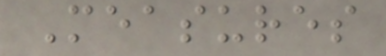Measures
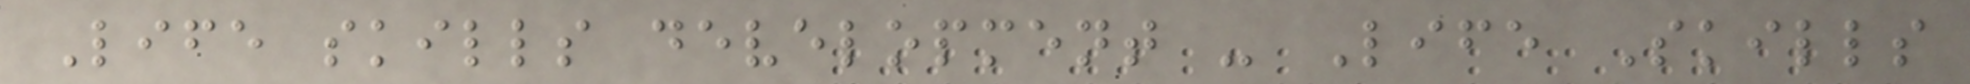Life skills development - Life Skills
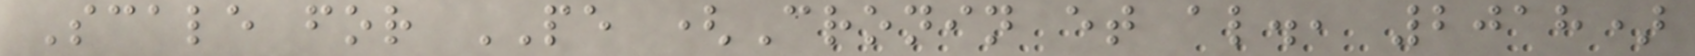Scale for PE (Cronin et al., 2018)
